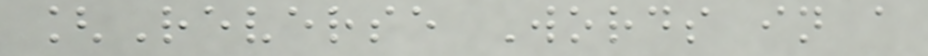[Reverse Words in a
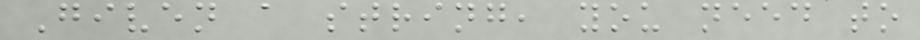Given a string, you need to
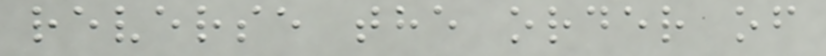reverse the order of
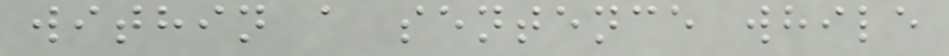within a sentence while
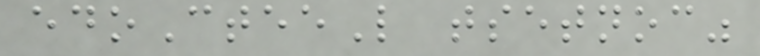edoCteeL tsetnoc"
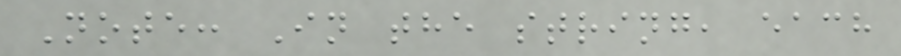Note: In the string, each
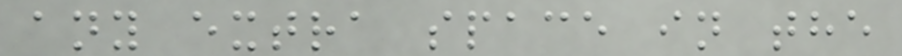any extra space in the
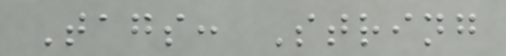Tags: String
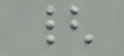{
